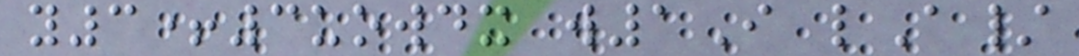y3+3uowdx w1I lA/
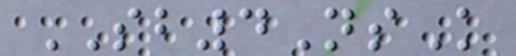SB4NsK
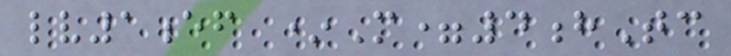lv1ef *M=4hTc
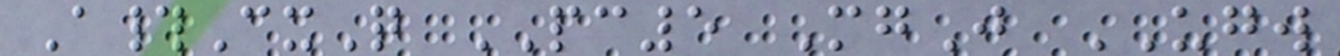A#CxQ PC5 MgJ UGW
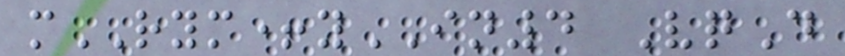mRYM+yIN4 VqD
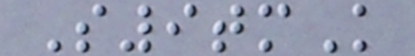S9tmK
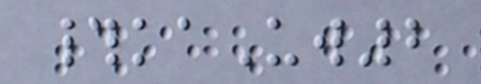#kaUw2
